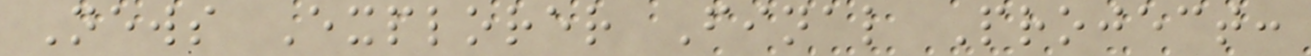News Explorer Final Project:
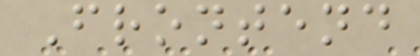Frontend
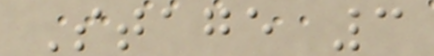Stage 3
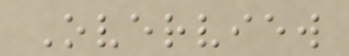Overview
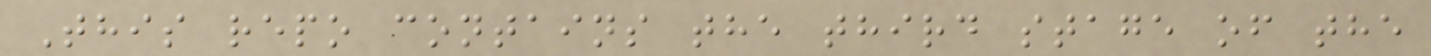This repo contains the third stage of the
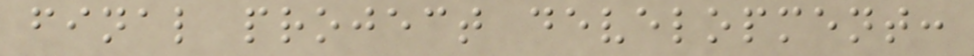final project development:
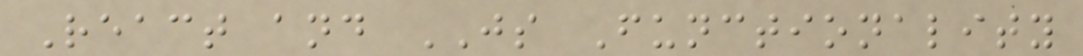React and JS Functionality
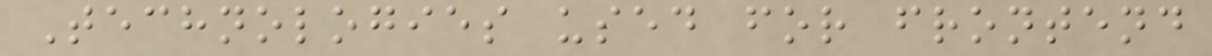Technologies used for frontend
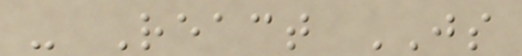- React JS
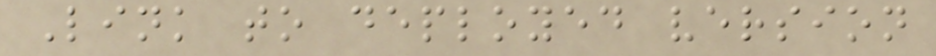Link to deployed version
